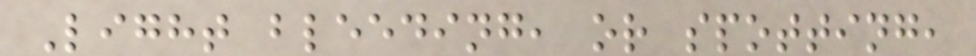Light bleeding, or spotting,
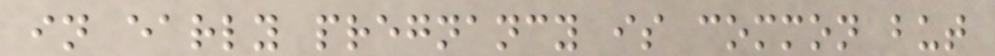in early pregnancy is common but
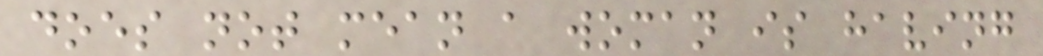does not mean a woman is having
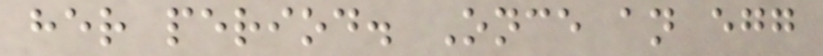her period. Once an egg
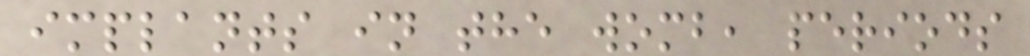implants in the womb, periods
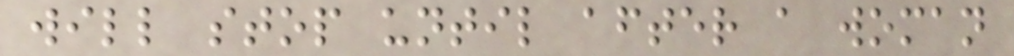will stop until after a woman
